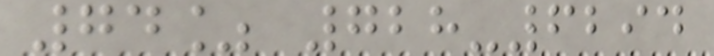74% 728-6294
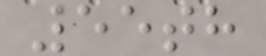55th
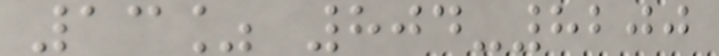13% 804-8200
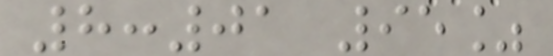8:01 95%
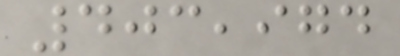403,974
